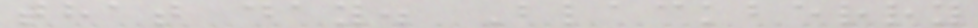that day. Blackberry
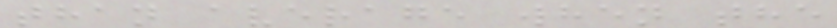than average when the
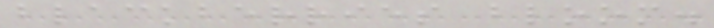blackberries bloom.
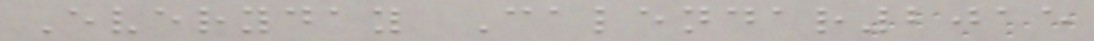Everyday Calendar2015
